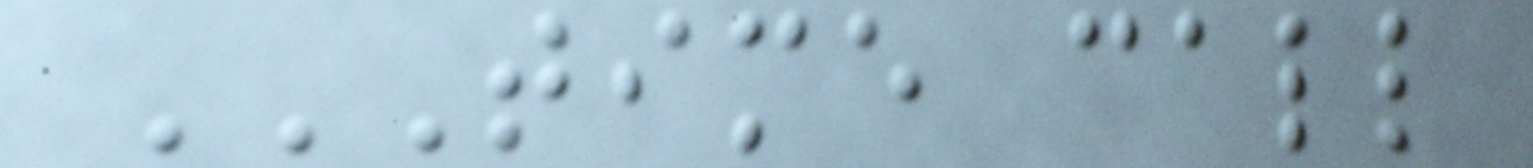TIME CALL
